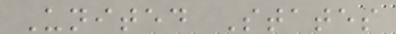United States
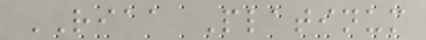RIAA Platinum
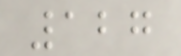127
